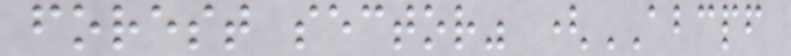forest sector" (ABCPF
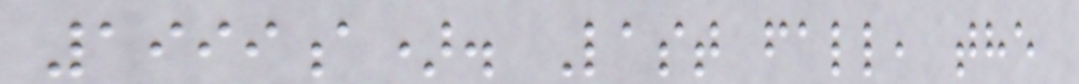1999a). Last fall, the
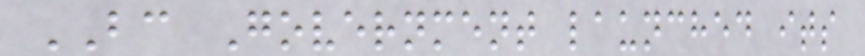BC Government launched its
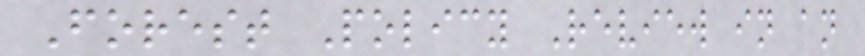Forest Policy Review in an
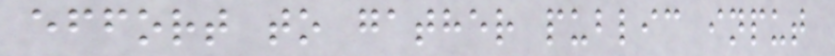effort to gather public input
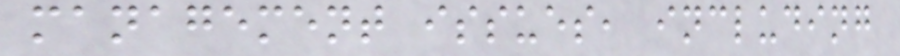management issues, including
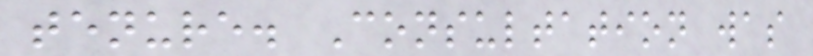tenure. Consultation was
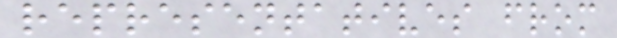representatives from
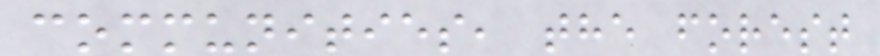communities, the forest
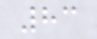83
